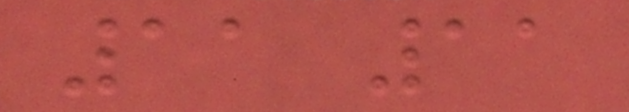11 11
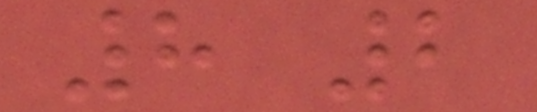8 2
